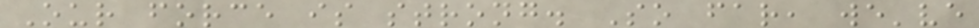Our force is strong. So far, we've
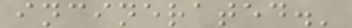incinerated.'
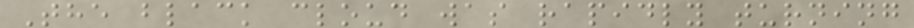The black cloud was rapidly turning
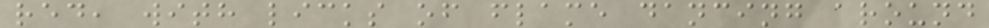red, with licks of flame dancing around
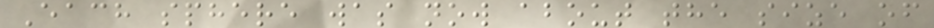Each sphere was now about the size of
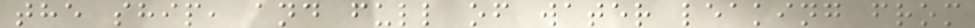the ship, and full of water leaking from
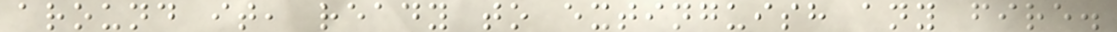around it, ready to extinguish any fire.
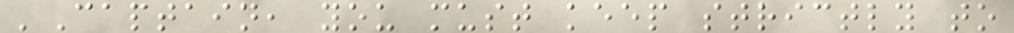'Captain, you must keep strictly to
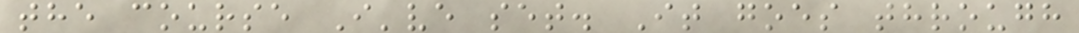the course I've set. It goes through
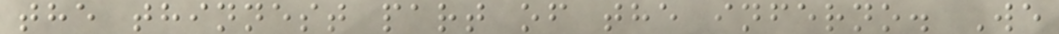the thinnest part of the inferno. We
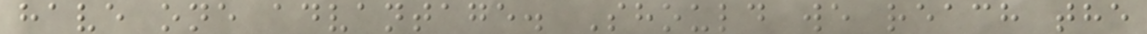have one advantage. Should we reach the
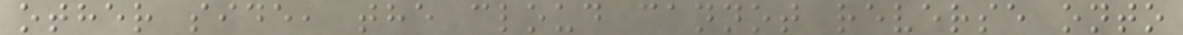other side, the cloud cannot reverse onto
